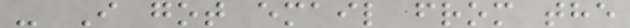- I got email from the
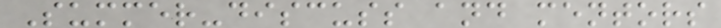Summer-discuss and mentors
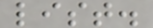list.
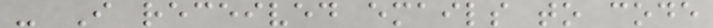- I received emails to code
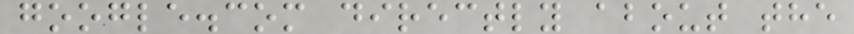google.com directly about the
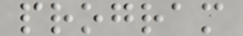program
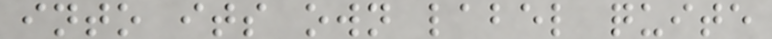into its own label quite
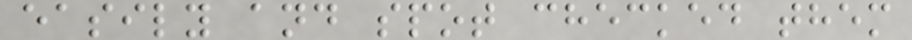easily and spot checked them
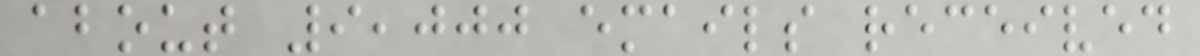about 9,000 emails received
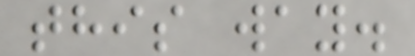this way.
